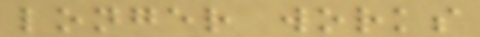longer works
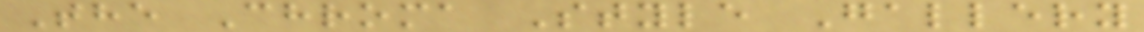The Chroma Style Gallery
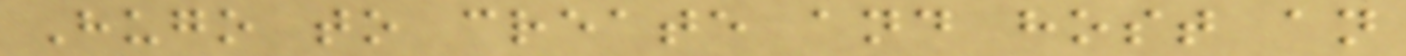Hugo to create and host an
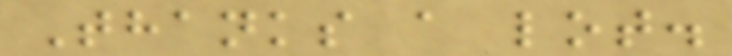Thanks a lot.
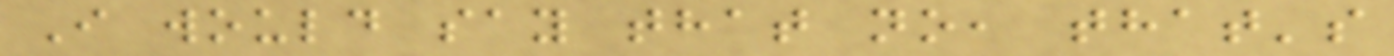I would say that no, that's
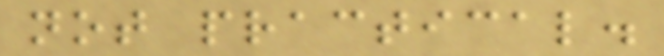not practical.
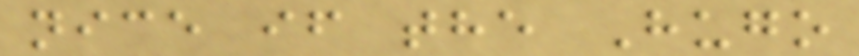nice if the Hugo
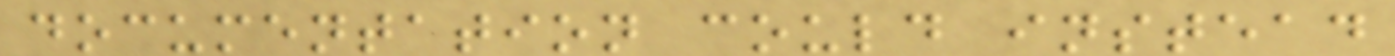documentation could instead
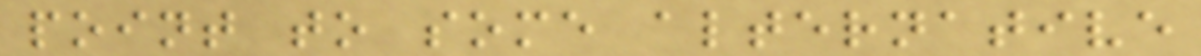point to some alternative
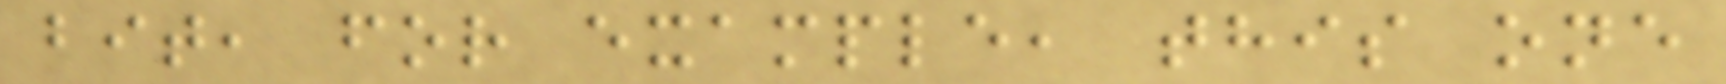bit, for example, this one
